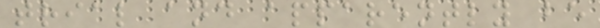trial and apparently be
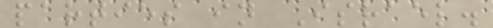parties in Israel.
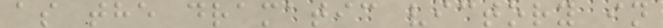as the dramatic victory in
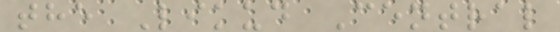the Likud Central
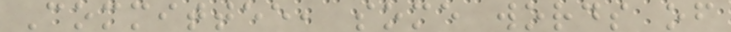Committee, some words of
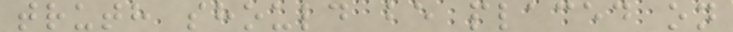truth should be placed on
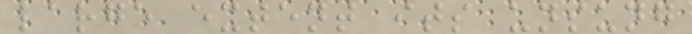large extent its unsung
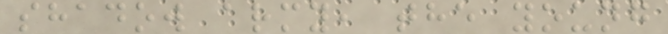shadow army, the young
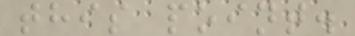this point.
